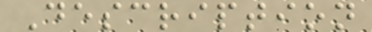Description
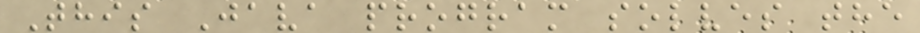This Java program solves the
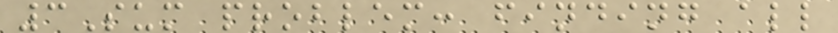3Sum problem: finding all
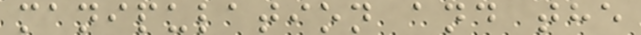manipulation and the
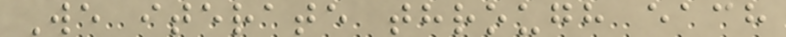We iterate through each
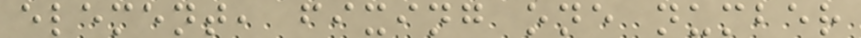element, fixing one number
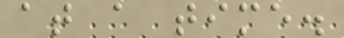at a time.
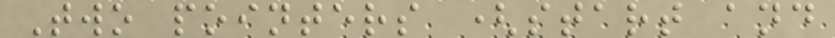Two pointers (start and
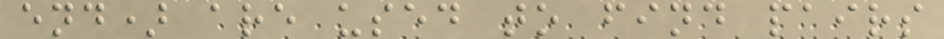end) are used to find pairs
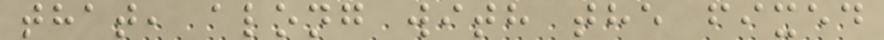that, along with the fixed
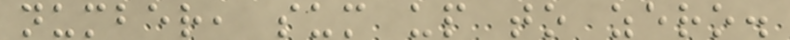number, sum up to zero.
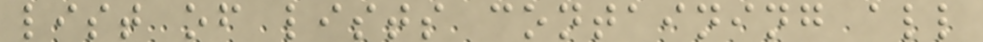list of lists containing all
